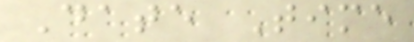Date Time
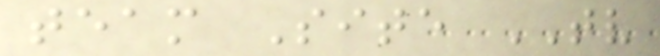team Site TV
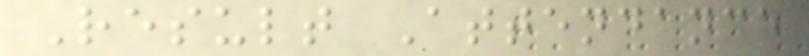Result Attendance
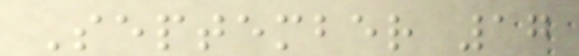September 17
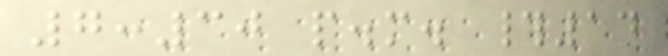7:30 p.m. #14
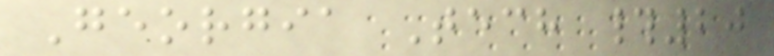Georgia Tech #20
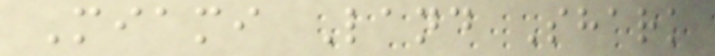Miami Land Shark
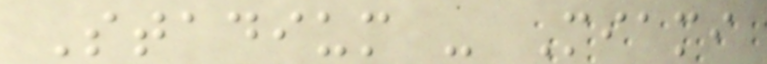Stadium - Miami
